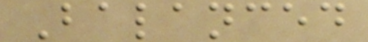Balanced
